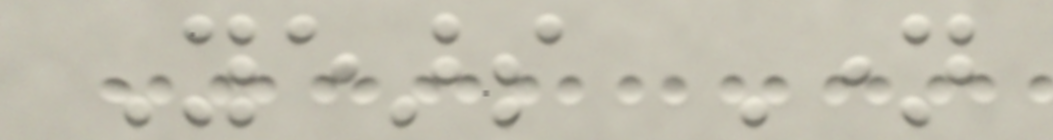Years Name
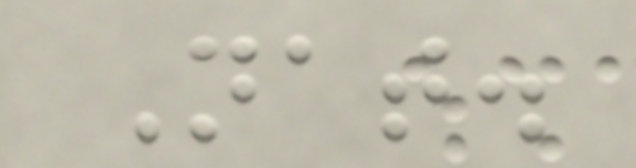Nat.
